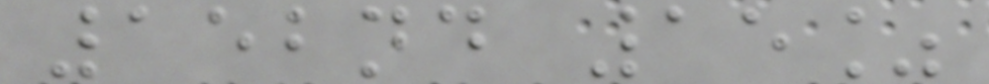152nd 15%
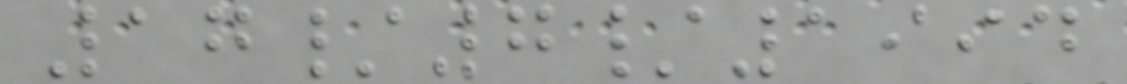17/7/1994
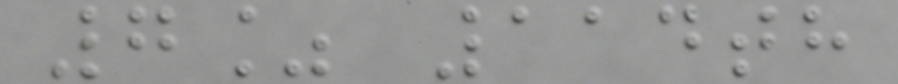7% 114th
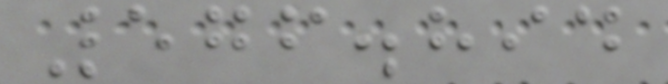576.894
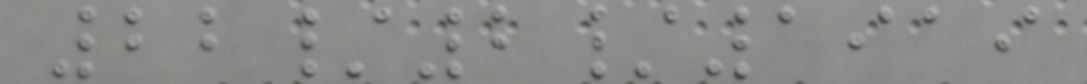22/2/1919
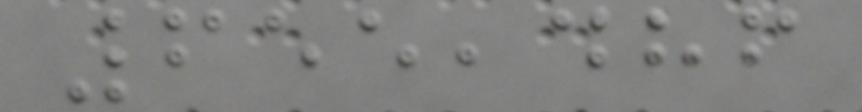655,486
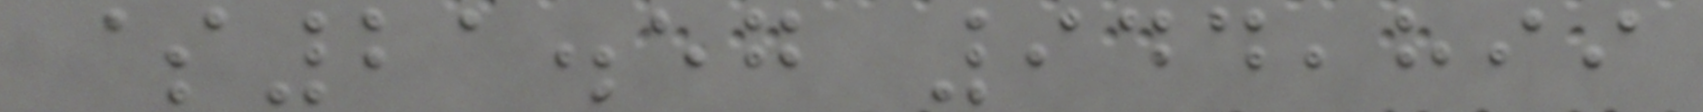$21.57 944,899
